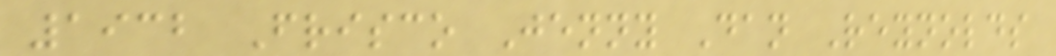1932 Frisco Jenny Dan Reynolds
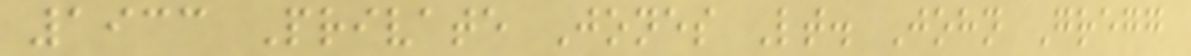1933 Private Jones Lt. John Gregg
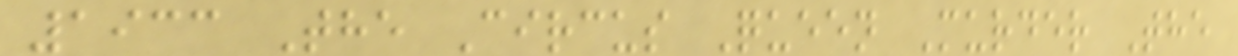1933 The Circus Queen Murder The
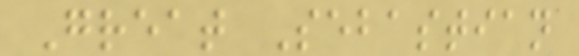Great Sebastian
